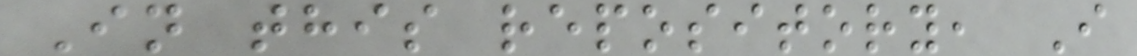In this repository, I
